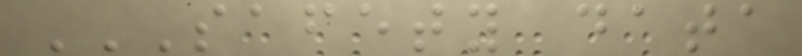SAFETY DATA
